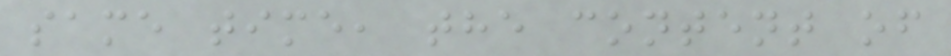same time, the content of
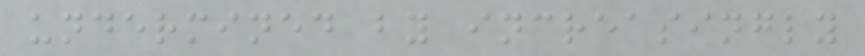undermined by increasingly
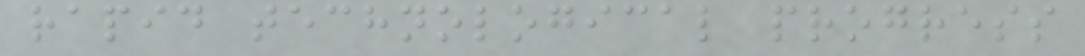rapid technological progress
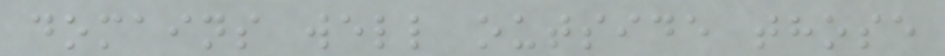domains well outside those
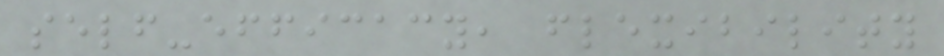self-efficacy, flexibility
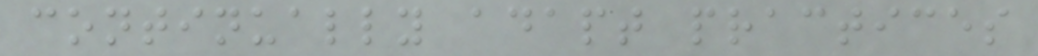continually adapt practices
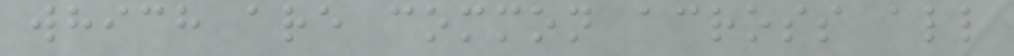which are common across all
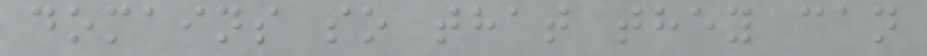domains so that they can
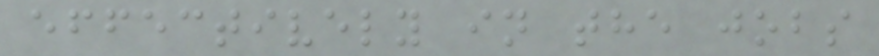effectively in the jobs
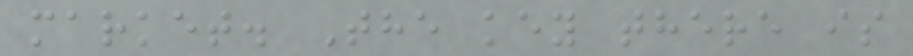market. The key there is
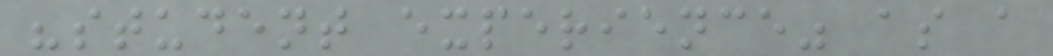"student experience" as a
